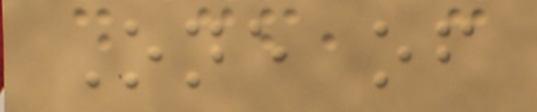One of
